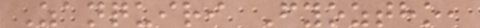Zanquiri Fyoztho,
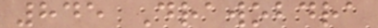845 Drawobdra
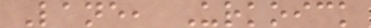Lane, Urkoick
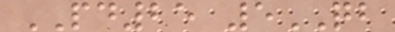PD25 5QB
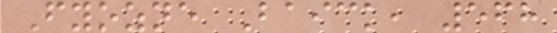Fyozne Baick, 568
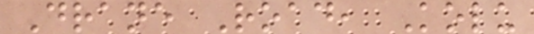Drane Road, Kolu
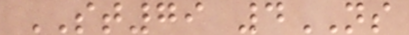ST79 4NS
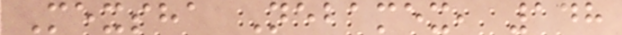Mexsha Nebamex, 148
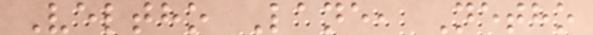Veltho Lane, Netho
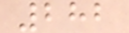282
